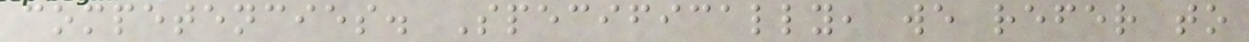competencies. Specifically, we refer to
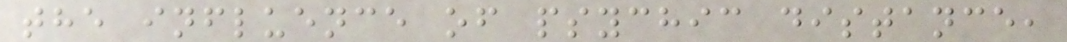the influence of psychic distance,
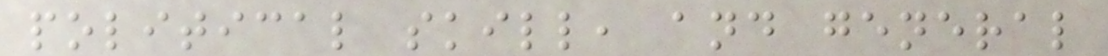political skill, and general
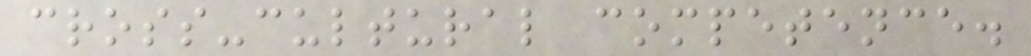cross-cultural competence.
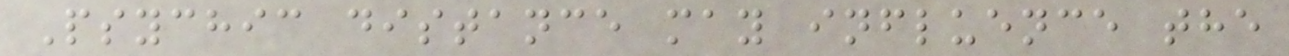Psychic distance may influence the
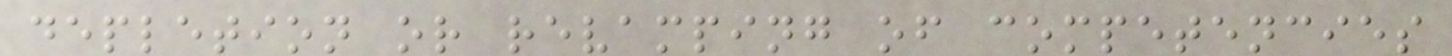depletion or revamping of competencies
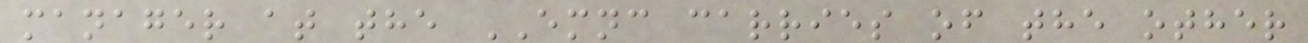manager at the EMNC carries of the other
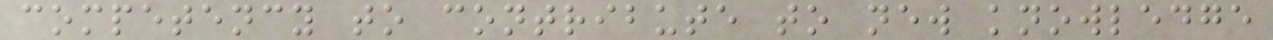competency to contribute to new knowledge
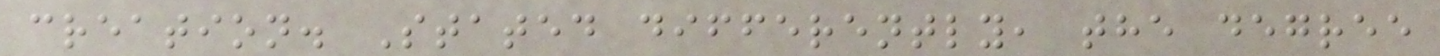creation. Stated differently, the degree
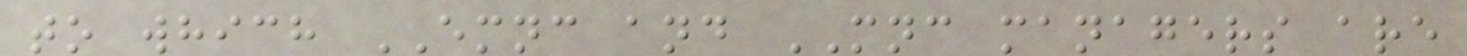to which EMNC and MNC managers are
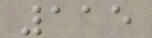115
